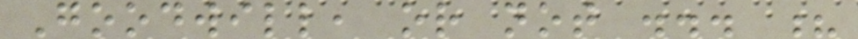Goodwill, or not ... ?
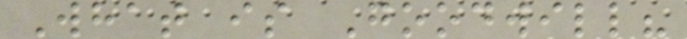What is Goodwill?
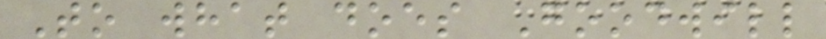To what does Goodwill
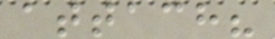attach?
